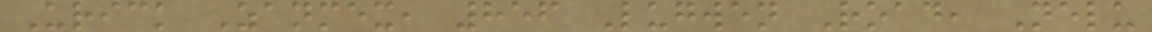Urick Zanmex, 856 Lugwen Road, Nelu
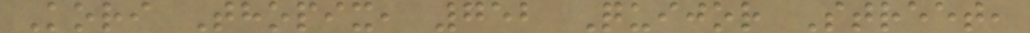Kori Thopix, 752 Quijor Street,
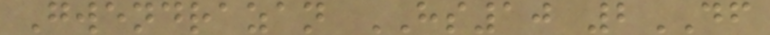Gwendrazan HS10 2DF
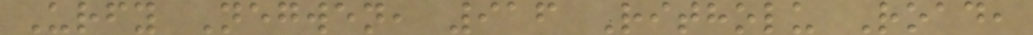Urfy Negwen, 916 Ritholu Road,
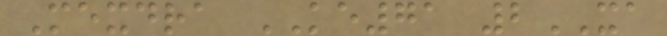Mexdra KE71 2XA
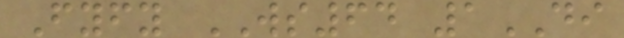Fyfy WS64 1DI
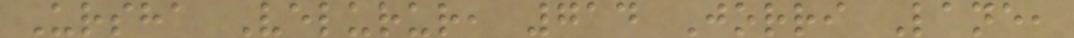Ursha Velurur, 714 Jorri Lane,
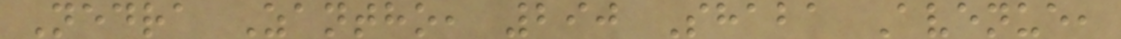Nedra Zantho, 290 Shaba Avenue,
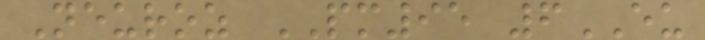Neuroz PM95 6EU
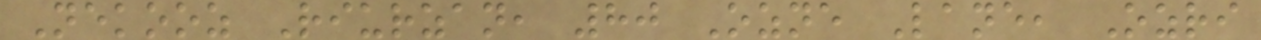Nekooz Riurzan, 80 Ozne Lane, Ozri
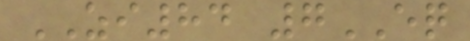ZI84 7EQ
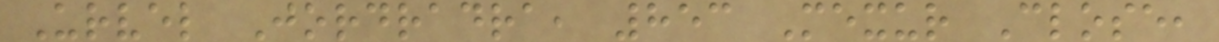Urvel Jordradra, 853 Mexur Close,
